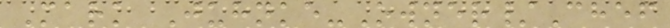Mark Juhnke-Owner/Chef
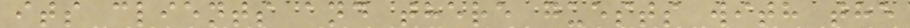its clients and there guests with the
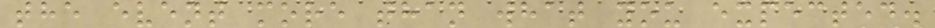the event more than what you expected.
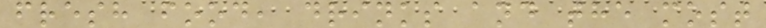fresh food, drinks and the most
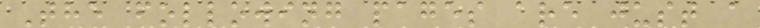The following pages are just a
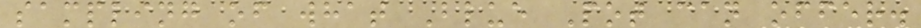sampling of what Blue Pot can offer.
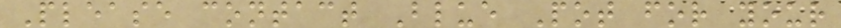Please contact Blue Pot for your
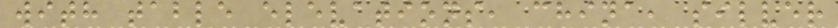with table elevations, china, silver
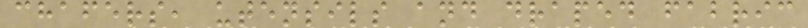chafers, utensils and draped fabric
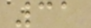31
